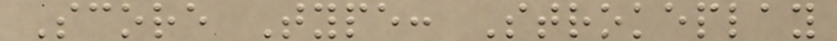Score Type: Strokeplay
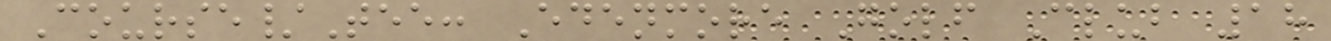Course/Tee: Edenmore Golf Club 18
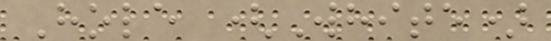Hole (White)
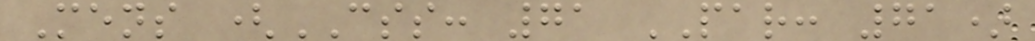Mens (CSS: 71 PAR: 71)
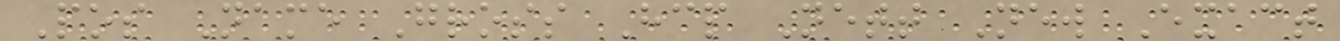Pos Name Gross Hcp Nett New Exact
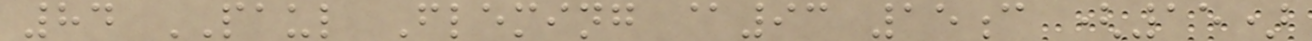84 PAUL Fleming @93 15c (15)
